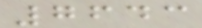7643
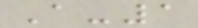A-1
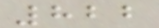822
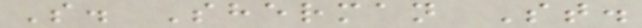S. Sherman St.
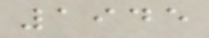1945
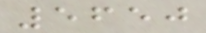5650
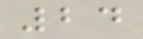24
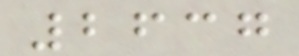2637
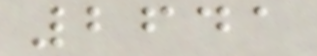2641
